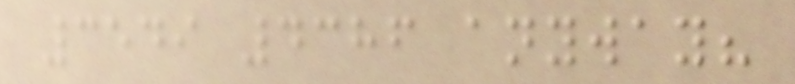3549 4386 anyway?
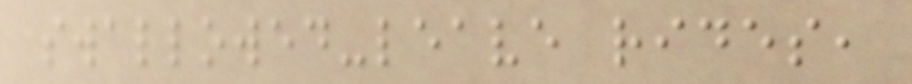swallowed-leave rides,
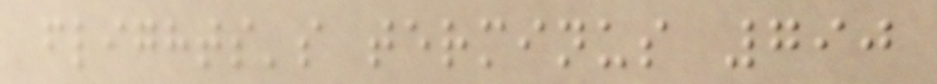flights's terminus 790
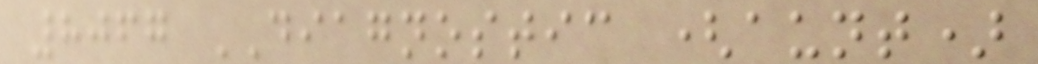8067 DIAGNOSTIC (aunt)
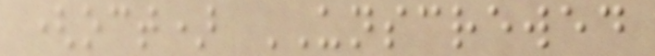(oct) UNSCREWED
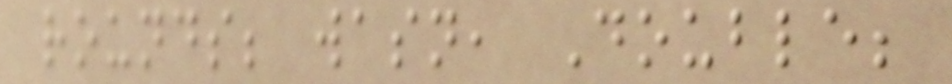rounds; wasn, Double;
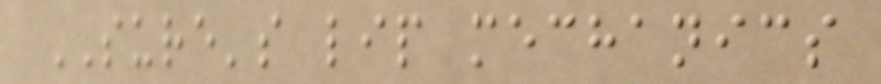SURE's lip mechanics
